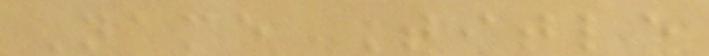Name Title
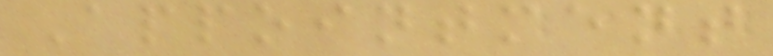Appointment
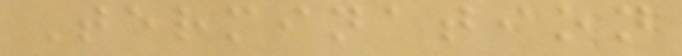Termination
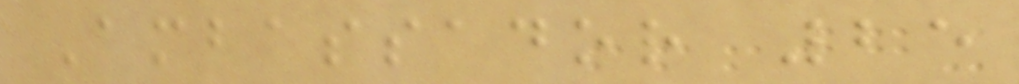Ambassador 25
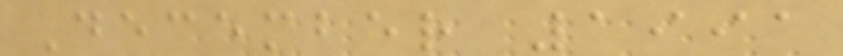December 1991
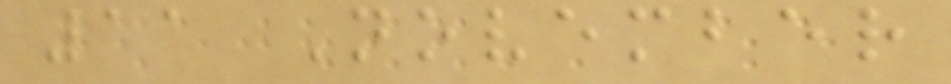11 November
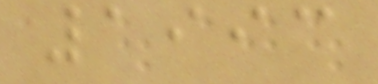1993
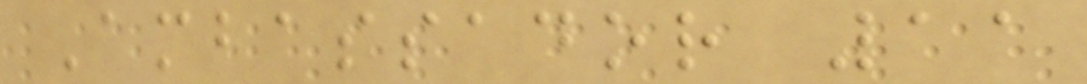Ambassador 11
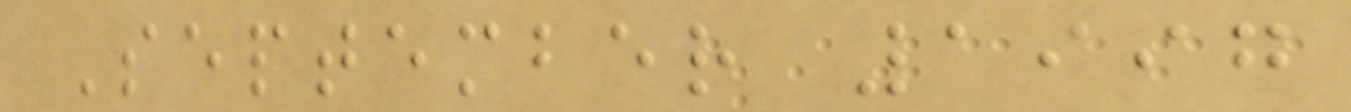September 1997
